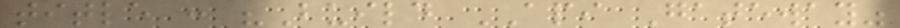title : "Build API Gateway"
